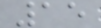15
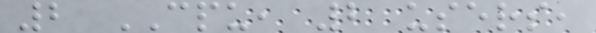2 CPU, 2 users,
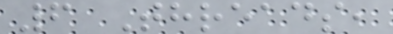6 Threads,
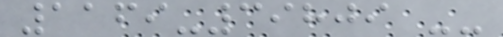1169-39809 --
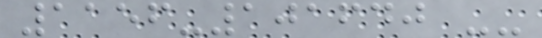1156-101640 --
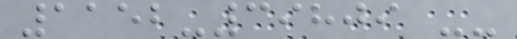1152-39809 --
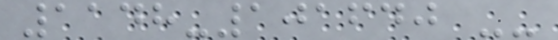1148-101640 --
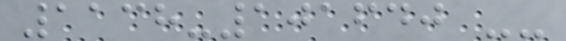1138-101640 --
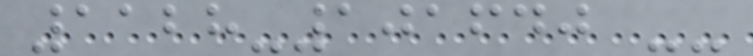1128-101640 --
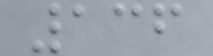136
